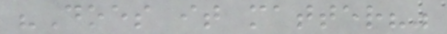"Does it matter?"
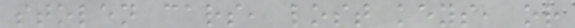stolen cars, lost keys, or
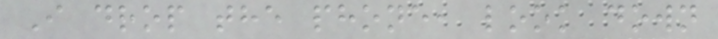I drop the phone, look down
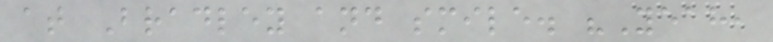at Bradley and smile. "Yeah,
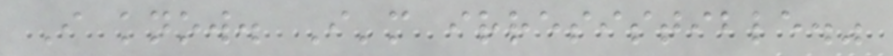I know. I'm irresistible."
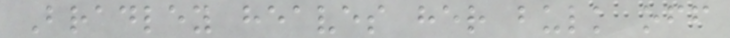Bradley heaves her bulk off
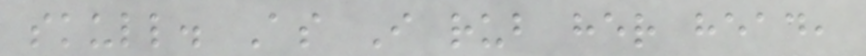skull. As I rub her head,
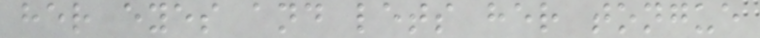her eyes and lets her tongue
